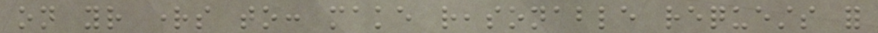on your rights to: make reasonable requests for
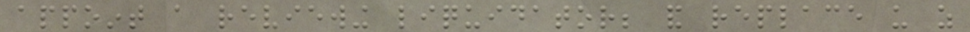appoint a reviewing liquidator; and replace us as
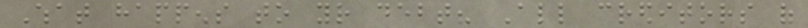What happens to your debt? All creditors of
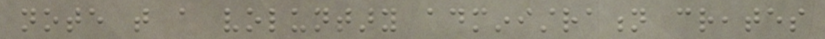note that a voluntary administration creates
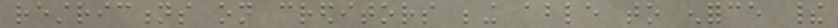restrictions on creditors being able to enforce their
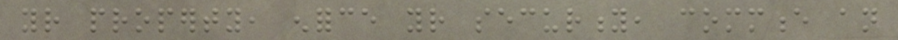your property, enforce your security, commence an
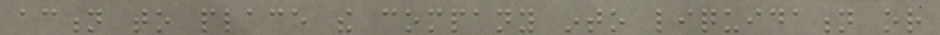action to place the company into liquidation or
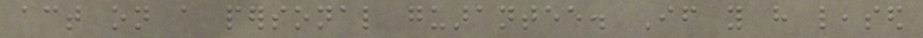act on a personal guarantee. If you have leased
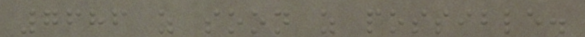7686 as soon as possible.
